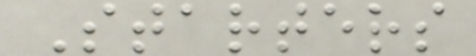Starters
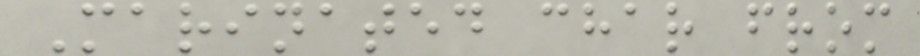Marinated char from
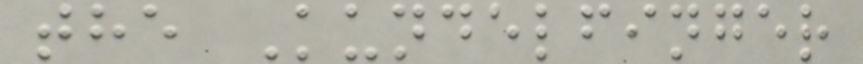the Kundelfinger
